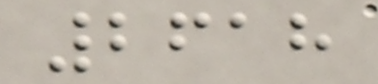2618
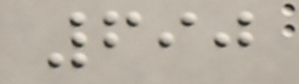690
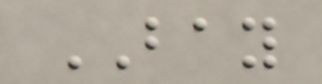BAY
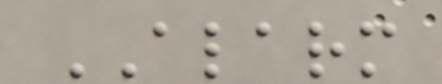ALARM
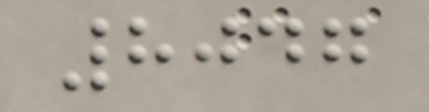8047
